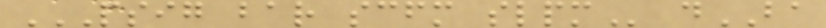PSIG BAR SCFM SLPM dBA
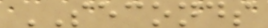SECONDS
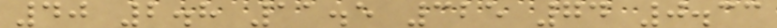40 2.8 11.5 325 74 0.33
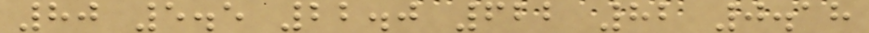80 5.5 22.0 622 82 0.18
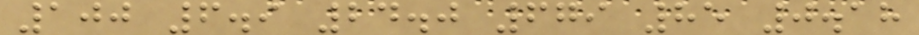100 6.9 24.0 679 85 0.18
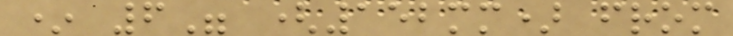* 6" (152mm) from
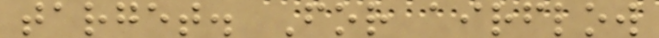target. For airflow
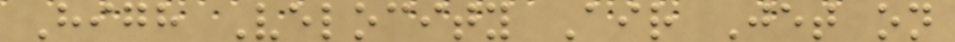High Velocity Air Jet on
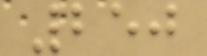250
